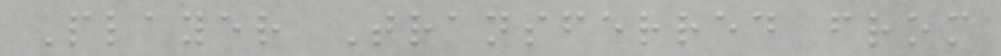Player Transferred from
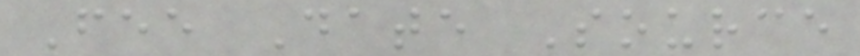Fee Date Source
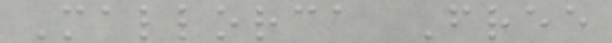Mallorca Free
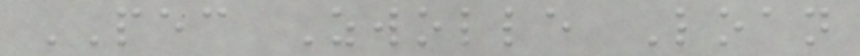PEC Zwolle Loan
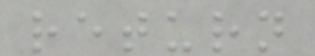return
